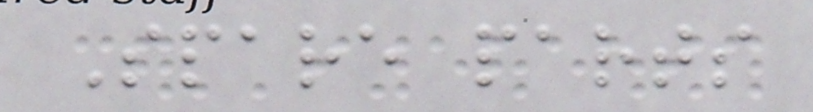Spare parts
